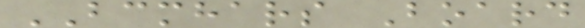BCMHARS Board
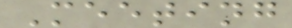Meeting
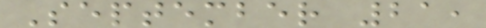September 21,
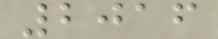2016
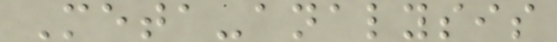Meta-analysis
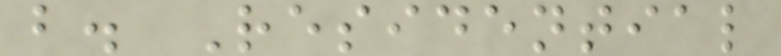b. Residential
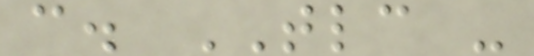c. TLC -
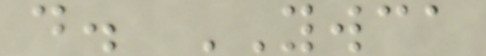d. YWCA
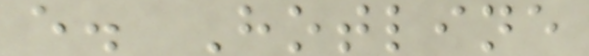e. Hotline
